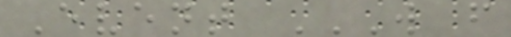Event W F
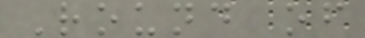Round of
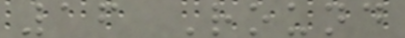16 Round
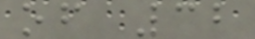of 32
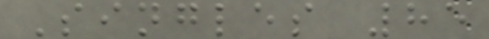Singles 85
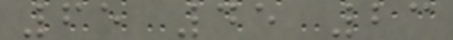65 45 23
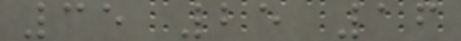35 25 16
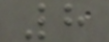8
